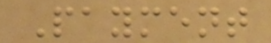Payment
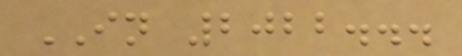IN 2022...
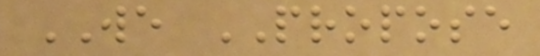WE PROPOSE
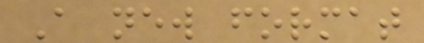A new format
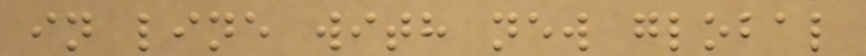in line with new global
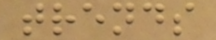trends
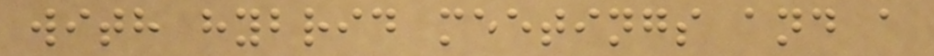with hybrid meetings and a
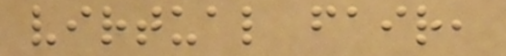virtual fair,
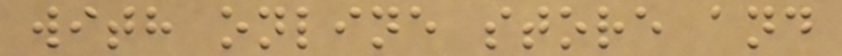with online store and
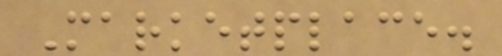Marketplace.
